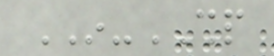IN-SHP
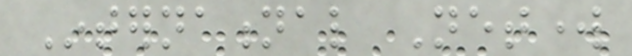International Network
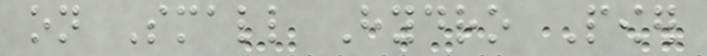on Small Hydro Power
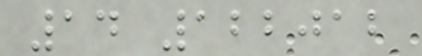14 122012
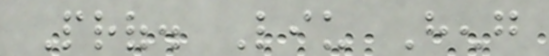Prof. Liu Heng
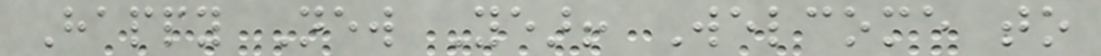Happy New Year! Welcome to
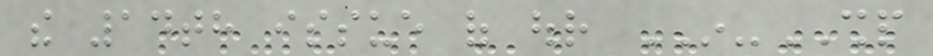the 14th issue of our IN-SHP
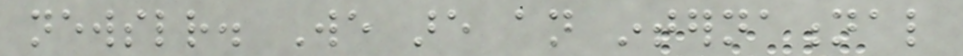newsletter. We are an international
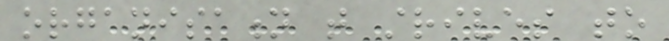organisation that strives to
